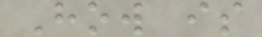How is
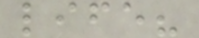life?
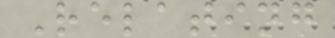Relating
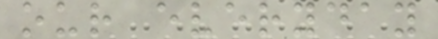our everyday
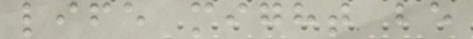life might be
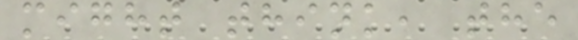might think, the
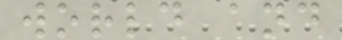world and
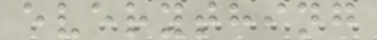everything
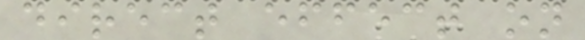direct effect on
